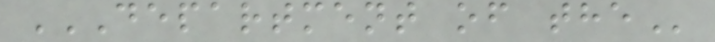DEPARTMENT OF THE
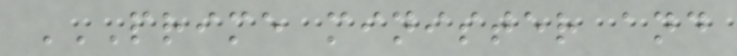PRIME MINISTER AND
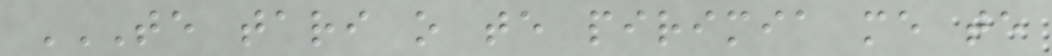TE TARI O TE PIRIMIA ME TE
